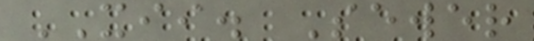XII. Sewer
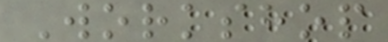Workshop
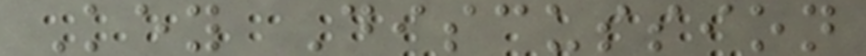Key Discussion
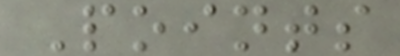Points
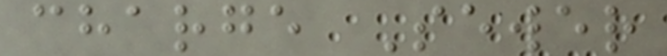charge Sewer
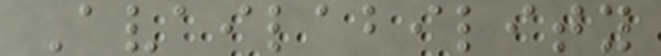Availability
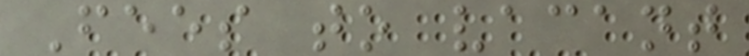Fees to vacant
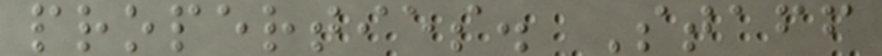properties. Staff
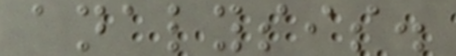analysis.
